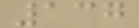137
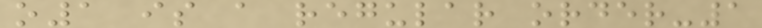o1 is a regular order-1
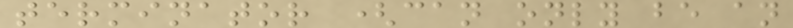terminator (can only be an
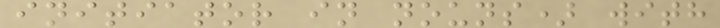initiator in nouns) with
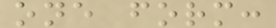one form:
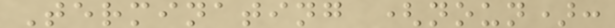Terminating (noun):
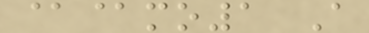@@mo1 A
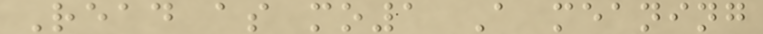Read as mo1 A meaning
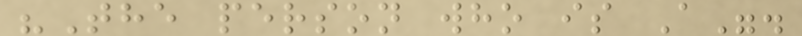"The person who is A".
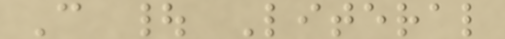C | Literal
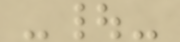-|-
